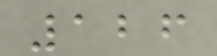126
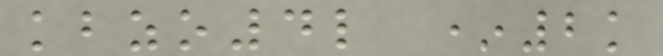kbzo4l *2k
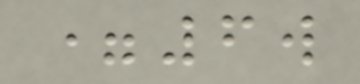=6w
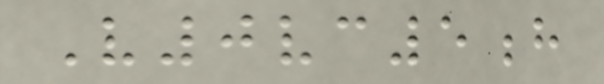V0vc5h
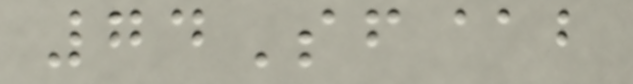74Sf@b
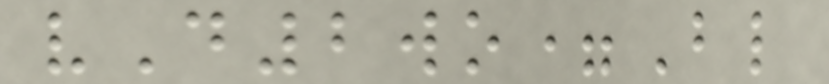vD2wo=Bl
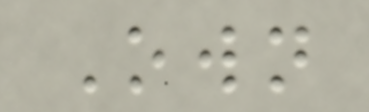Own
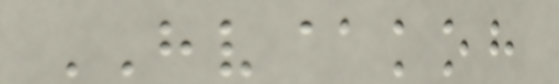HV@koh
